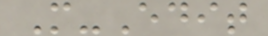M-Edit
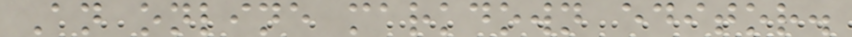An online markdown editor.
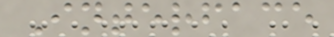Interface
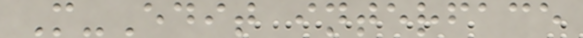M-Edit interface
